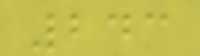243
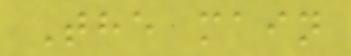The main
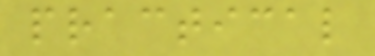practical
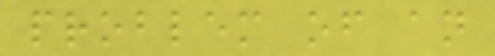problem of an
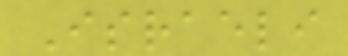Israeli
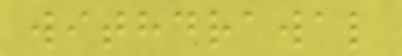withdrawal
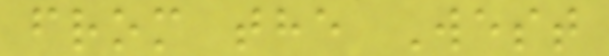from the West
